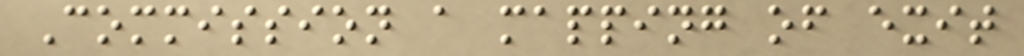Commission a mapping of exit
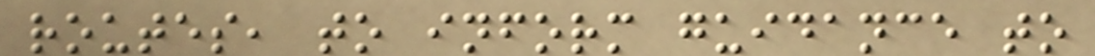routes, to inform guidance to
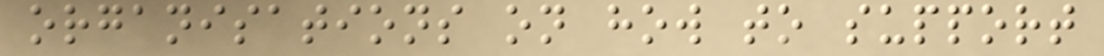organisations on how to support
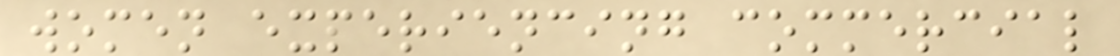women experiencing commercial
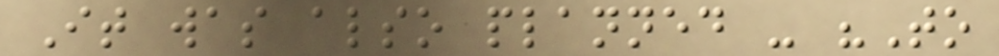It was also planned - "To
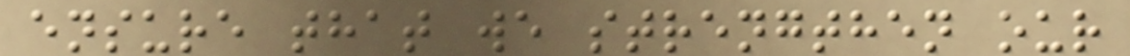ensure that we strengthen our
